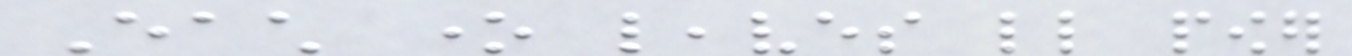Each one leaves little power
